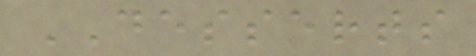DESSERTS
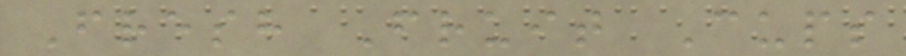Fresh Fruit Cups
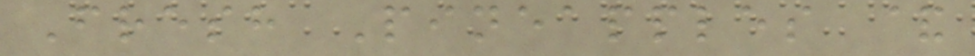Fresh Pineapples &
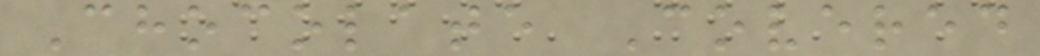Chocolate Covered
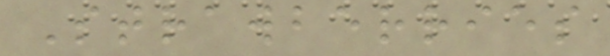Strawberries
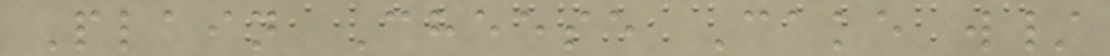Plain Cheese Cake w/
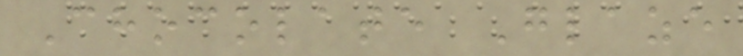Chocolate Glaze
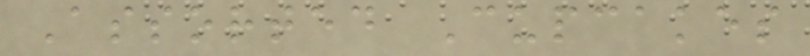Assorted Cupcakes
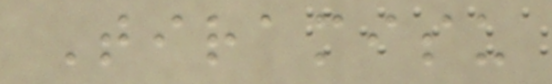Tiramisu
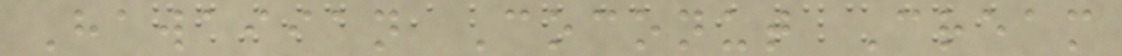Hawaiian Coconut Cream
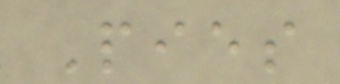Pies
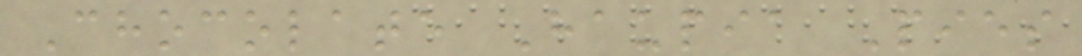Chocolate Haupia Pies
